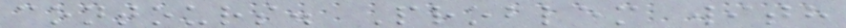contours. Problem with
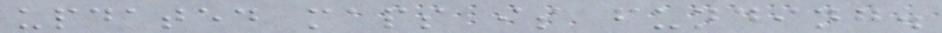updated maps is funding.
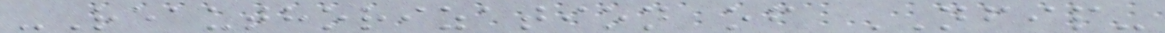-Reauthorization of NFIP-
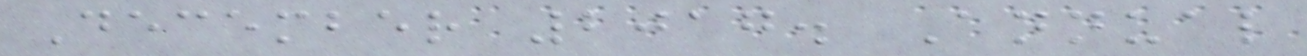December 2017. Annual
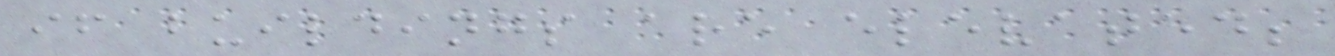if buildings are elevated;
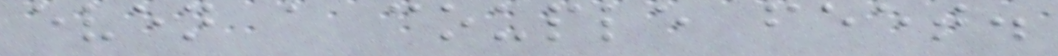even a couple feet.
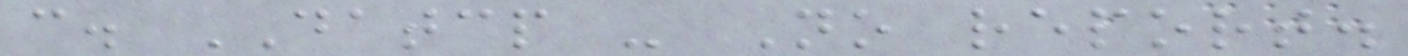c. DATCP - No report.
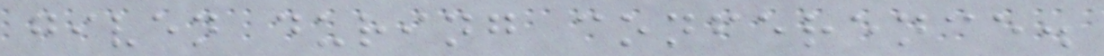given during conference.
